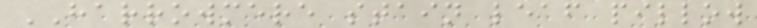HARROWMERE stain leaf pillow
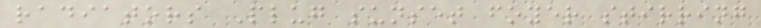radiators Plug sunset foyer stirring
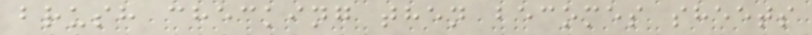brush checking then becomes sheets
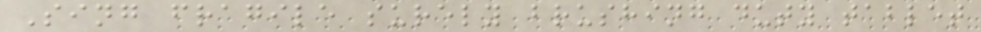Sing fragile surely brushing duty tablet
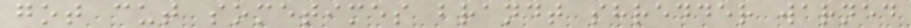got cut sometimes brandt shredder warned
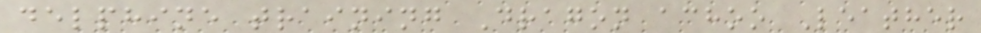delphine training Dragon achoo Leather
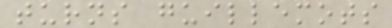turns guillemots
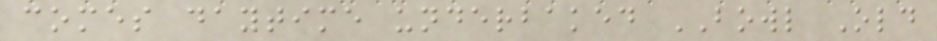comes daytime underbaked BOWL Old
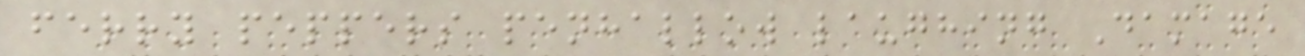ferry peppers penhallow laughing Damage
